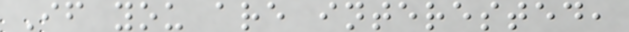If you are interested,
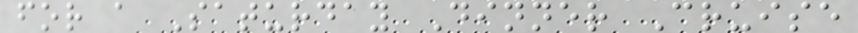for a Saturday Dinner Cruise
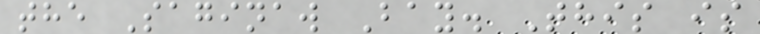the Saginaw Bay. This is
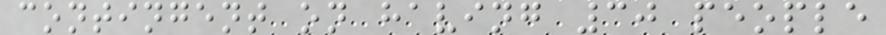contingent on having 30 people
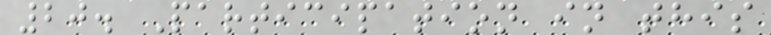20. Participation in this
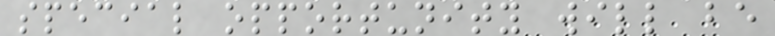special opportunity will be
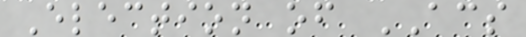Election of ACS
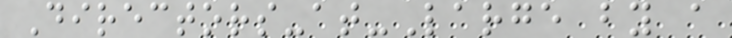Directors-at-Large by a
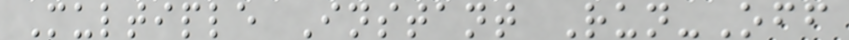Multiple Instant Run-Off
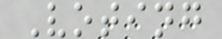Voting
